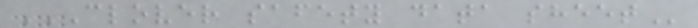CLOVER SAFETY DATA SHEET
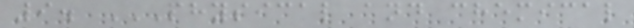9. PHYSICAL AND CHEMICAL
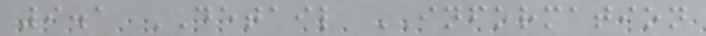9.1 DETAIL INFORMATION
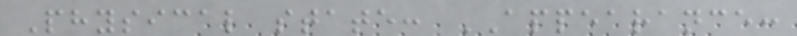Physical state: APPEARANCE:
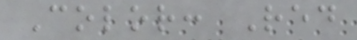Color: Red
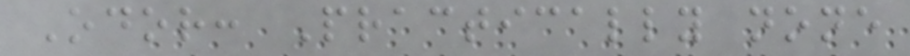Odor: Practically none
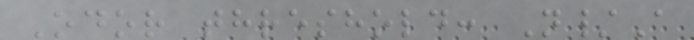Odor threshold: N/A
